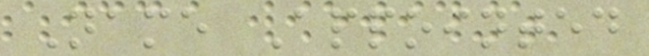Name Appointed
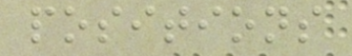positions
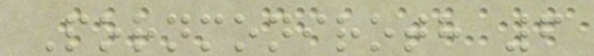Pornmoniroth 6
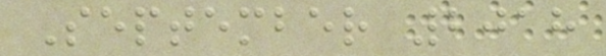September 2018
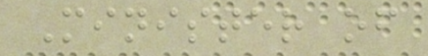Minister of
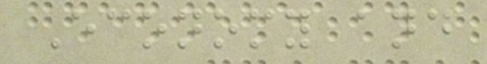Economy and
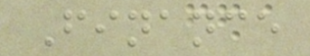Finance
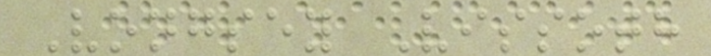Vongsey Vissoth
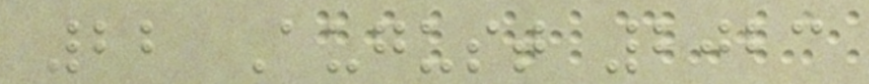22 August 2023
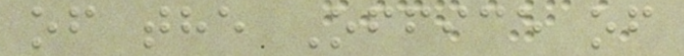of the Office of
